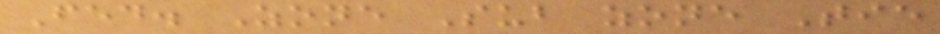Fed. Zone Sub zone Tie
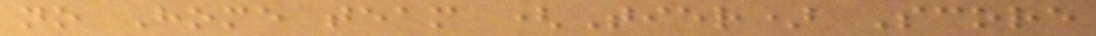no Home team (Tier) Score
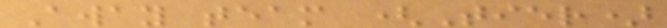Away team (Tier)
